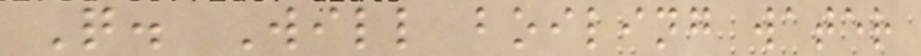Q. Will boiling water
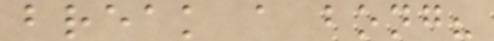break a bong?
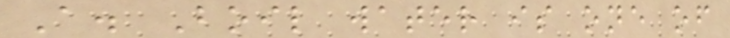A. Boil water is one of
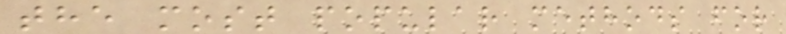the most popular methods for
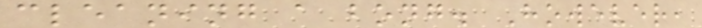cleaning a bong. However,
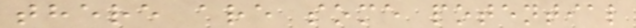there are some potential
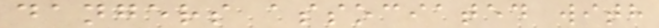dangers associated with
